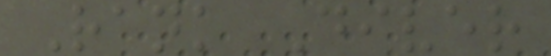Rank Diver
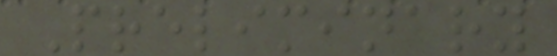Preliminary
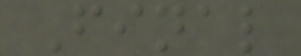Final
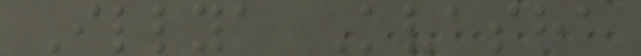Illya Kvasha
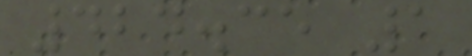424.35 1
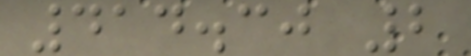414.30 2
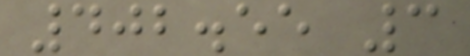402.55 3
